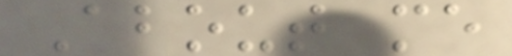About me
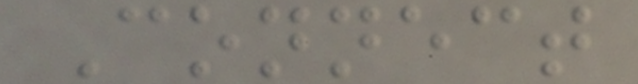Connect
